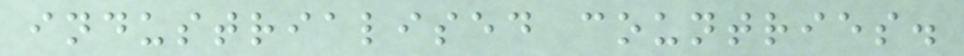industrialised countries.
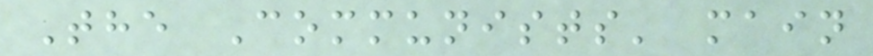The Communists' main
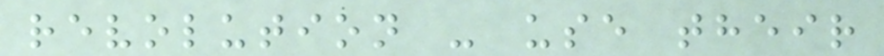revolution - use their
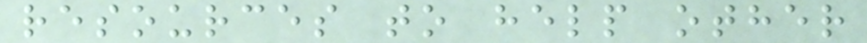resources to help other
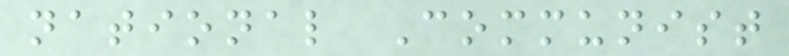national Communist
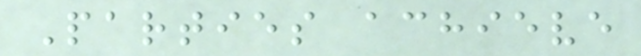Parties achieve
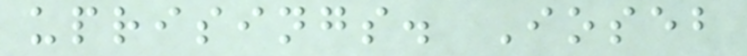uprisings. Ioseb
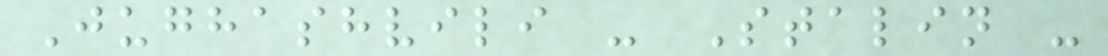Jughashvili - Stalin -
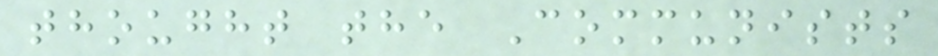thought the Communists
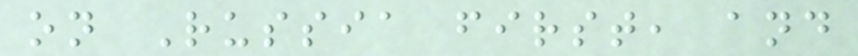on Russia first, and
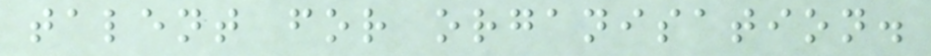talent for organisation.
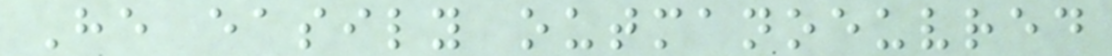He easily outmanoeuvred
